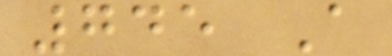745 A
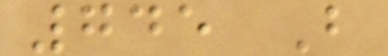745 B
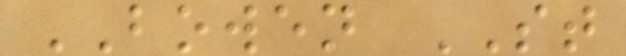BOWEN ST
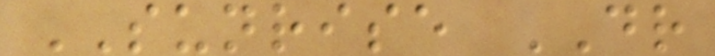SUNRISE DR
